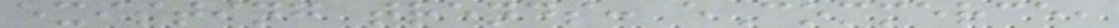existing trends: eCommerce,
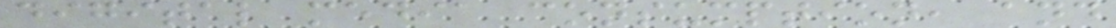digital media consumption, and
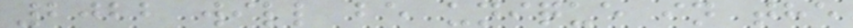2022 will be unique in the
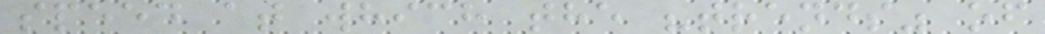speed at which the "trends" of
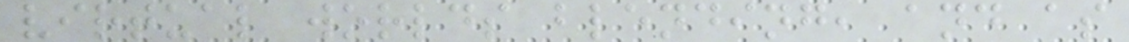virtual worlds blending, and as
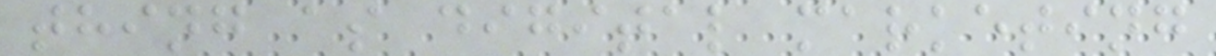thing as digital marketing
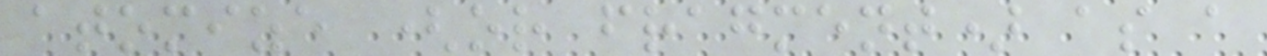atomize (or fragment) as a
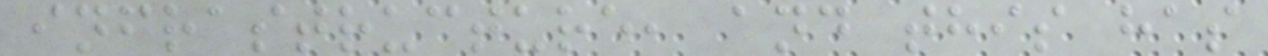infrastructure, and this has
